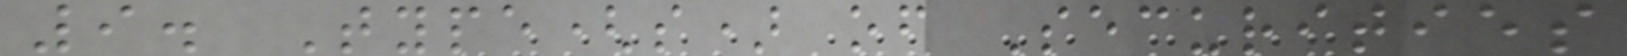9. Type(s) of Securities
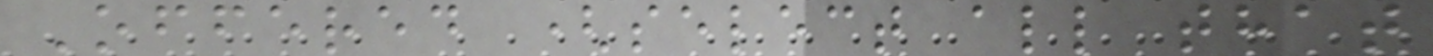Offered (select all that
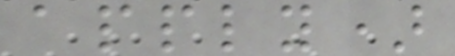apply)
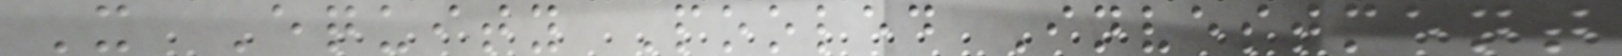X Equity Pooled Investment
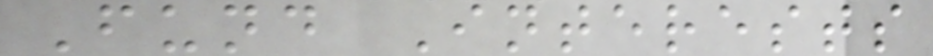Fund Interests
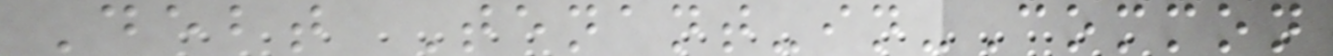Debt Tenant-in-Common
